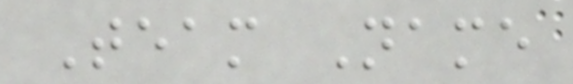Team Name
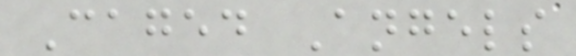Caged Angels
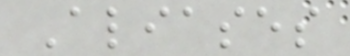Aliases
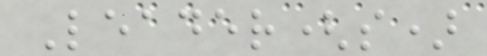Leader(s)
